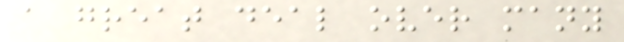a great deal over many
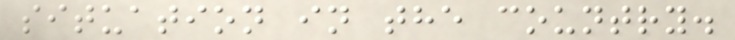situation in the country.
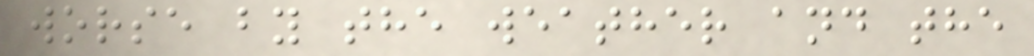worse by the weather and the
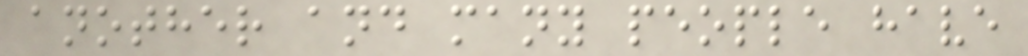another and many people have
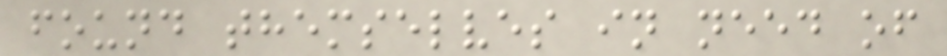found themselves in need of
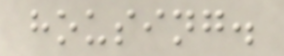housing.
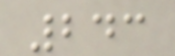243
